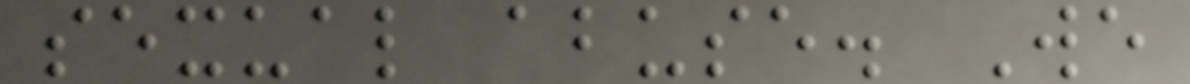sexual abuse. We
